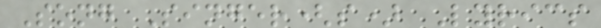Song Singer(s) Lyrics
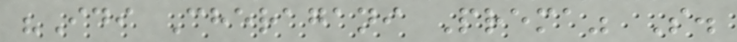"Idi Cheragani Prema" S.
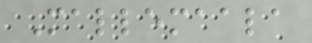Mallemaala
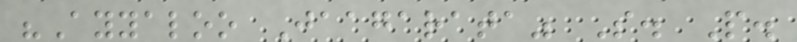"Ayyaloo Jaagarata" S. P.
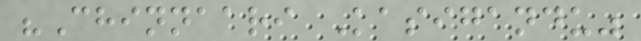"Chinnaari Kasigandu"
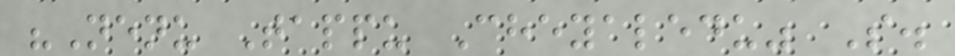"Nenu Tappu Cheyaledu" S.
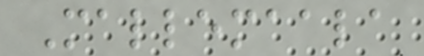Mallemaala
